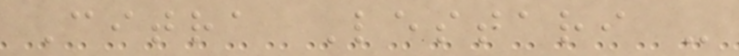Citra Lestari -
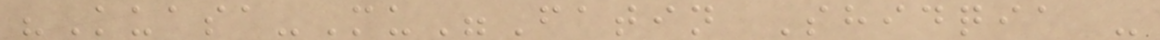"Kuasa-Mu"Fatin Shidqia -
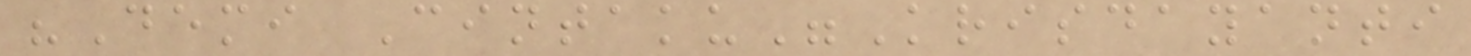"Demi Cintaku"Krisdayanti
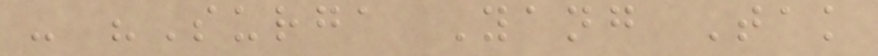- "Surga Yang Tak
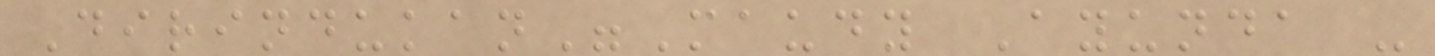Dirindukan"Maudy Ayunda -
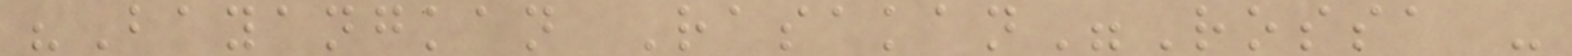"Bayangkan Rasakan"Rossa -
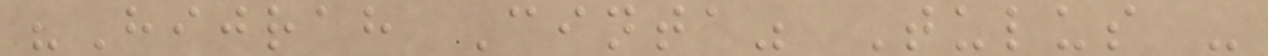"Hijrah Cinta" Tulus -
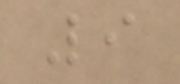9
